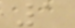1
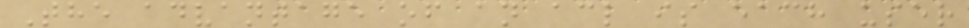The advantage of an acl is each user
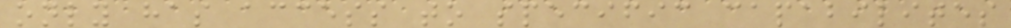only has access to specific capabilites
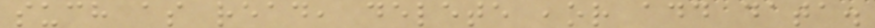such as read, delete ,or add data.
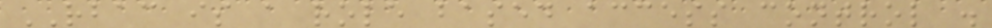RBAC is a role based access control .
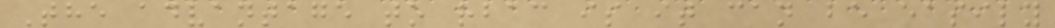The advantage to rbac is it can be easily
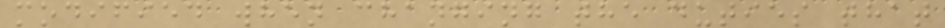modified when changing the duties that
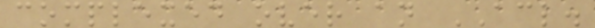complexed over an ACL.
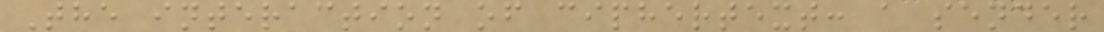The interaction of ciphertext: a sender
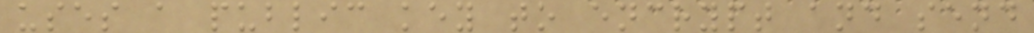uses a public key to encrypt and send
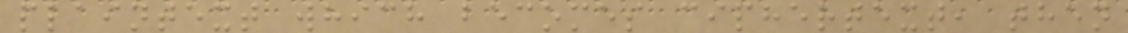plaintext which becomes ciphertext, then
